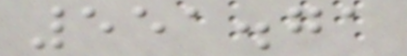551.71
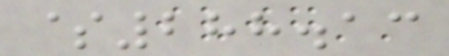$288.13
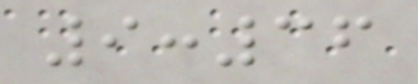9:36
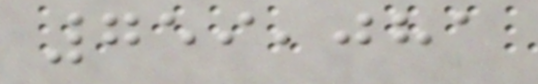759,081
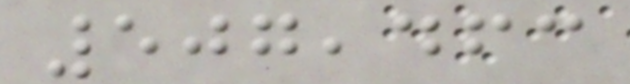507,463
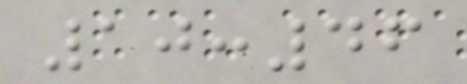10:46
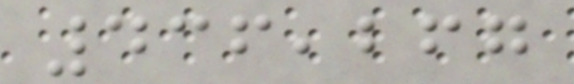436,267
